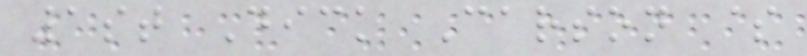1st Dick Carson $
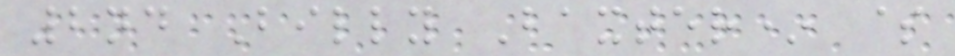2nd Billy Baxter* $
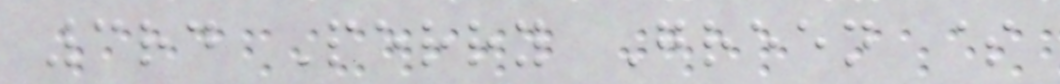3rd Perry Green $
